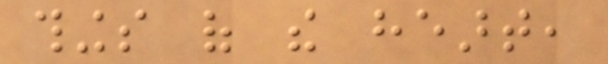things of the heart,
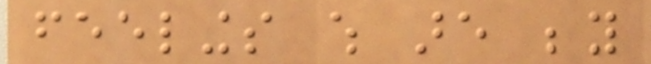feelings which are beyond
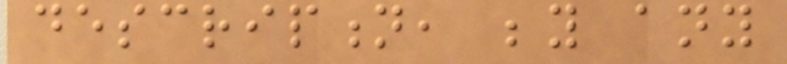description, beyond any
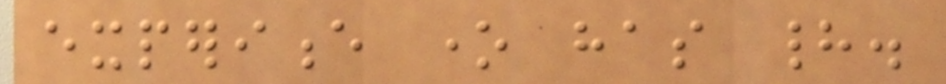experience one has had.
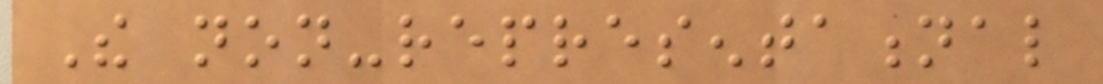The non-representational
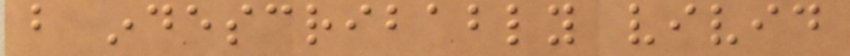but indescribably vivid
